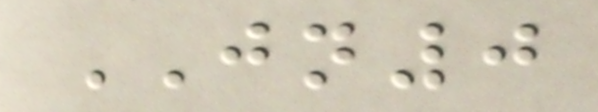JN0
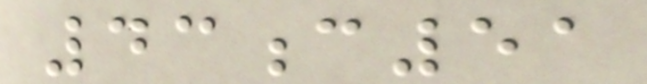43c51
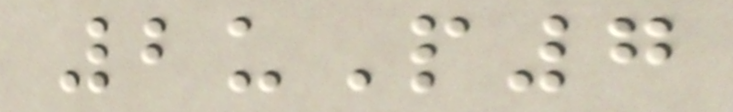2uP7
